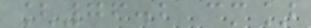[76.2 cm]
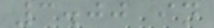3.00 in
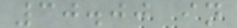30.00 in
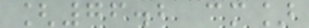[76.2 cm]
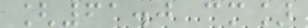[61.0 cm]
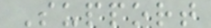Support
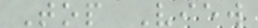Top View
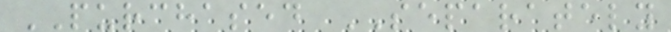PURCHASED SEPARATELY
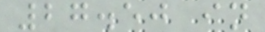27.50 in
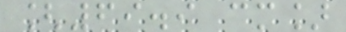[69.9 cm]
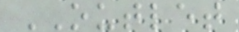OUTLET
